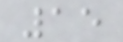15
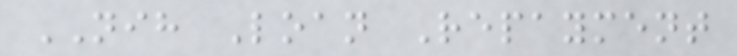NIH Loan Repayment
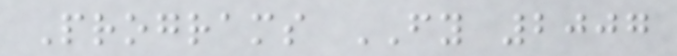Programs FY 2007
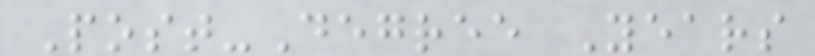Post-Degree Years
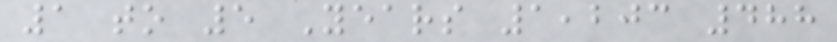1 to 5 Years 1,203 488
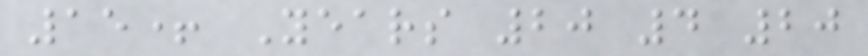15+ Years 20 4 20
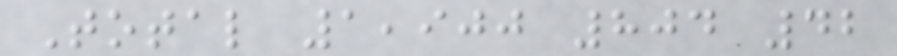Total 1,900 804 42
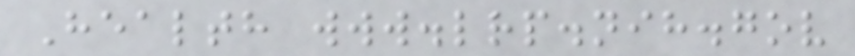Health www.lrp.nih.gov
